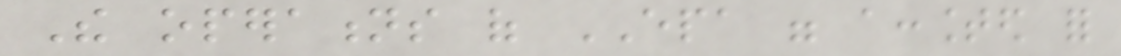The operations of EPA were accounted for
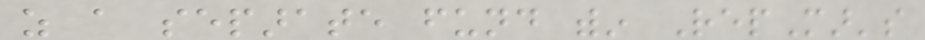as a separate fund within RepMar's
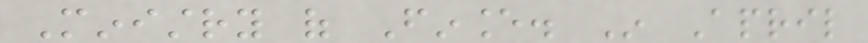Ministry of Finance. In April
